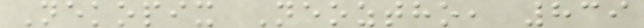Nekopix Neoztho, 839
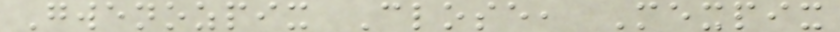Gwenozpix Close, Mexpix
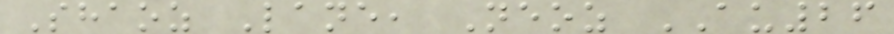Shaoz Lane, Neoz AU26
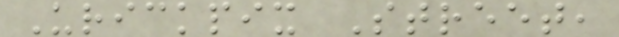Urickpix Street,
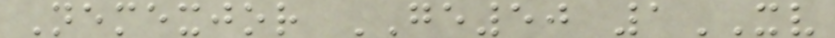Nemexjor GE50 1XV
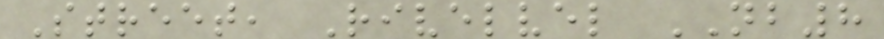Street, Rivelvel NB8
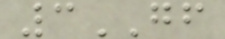3GF
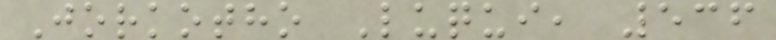Jorkotho Luqui, 536
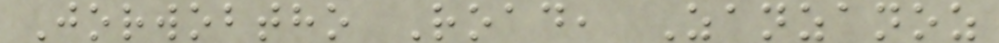Jorwobtho Road, Zanzanoz
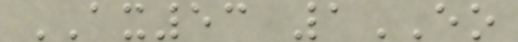AX53 1EO
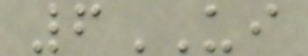6UI
